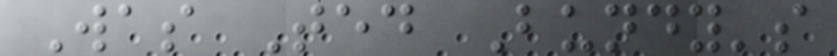Was Ted Bundy's
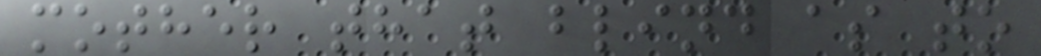mother that blind as to
